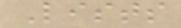Lists
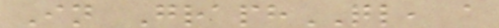In GraphQL, a
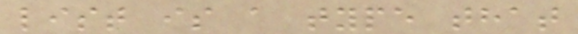list is a type that
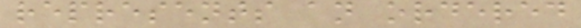represents an ordered
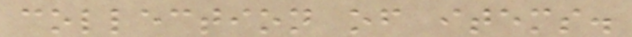collection of items.
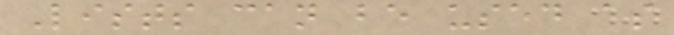Lists can be used as
